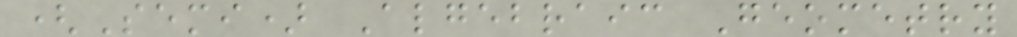(Semi) Algebraic Geometry
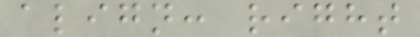align: right
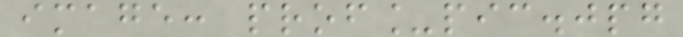image: prof_pic.jpg
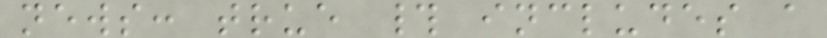news: true # includes a
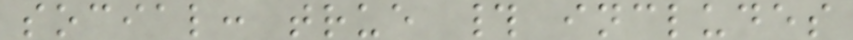social: true # includes
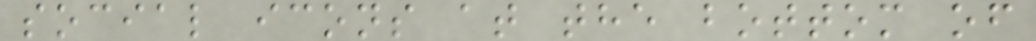social icons at the bottom of
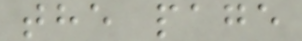the page
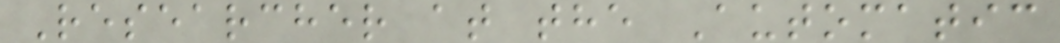Researcher at the Automatic
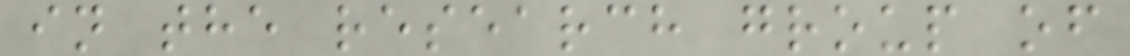in the research group of
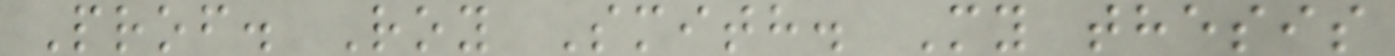Prof. Roy Smith. My thesis
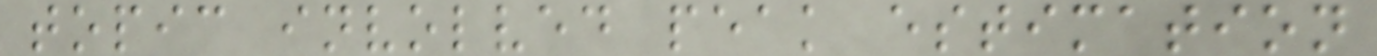topic involved peak estimation
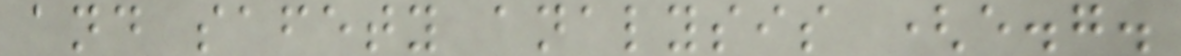and safety analysis (e.g.
